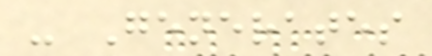- Generates
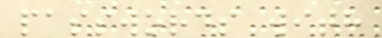passwords with
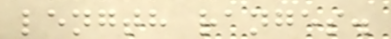length ranges.
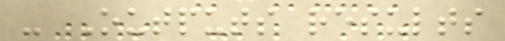- Outputs results
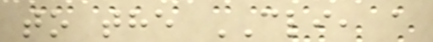to the CLI, a
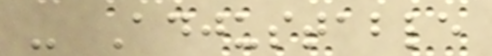- Adjustable
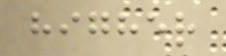higher
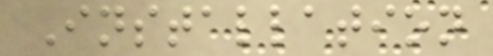Installation
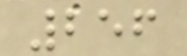256
